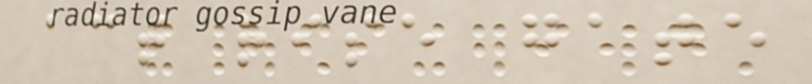act rise gate
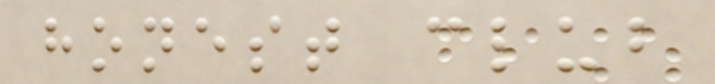honest club
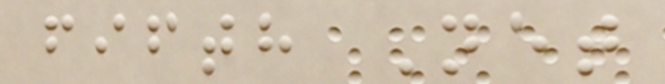fifth Net
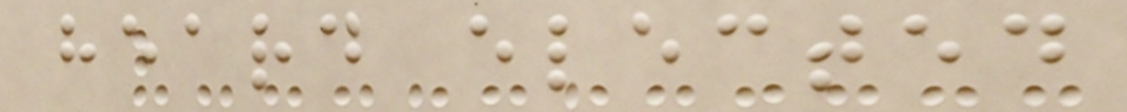heard elected
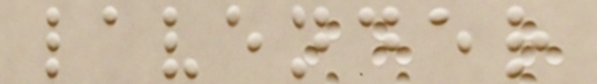lavender
